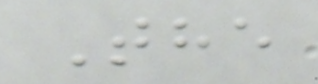The
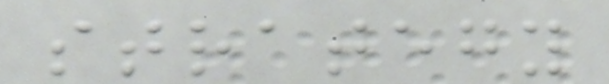strategy
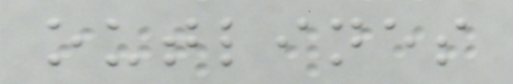outlines
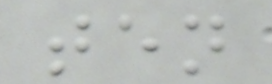ten
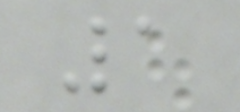1
